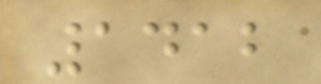1412
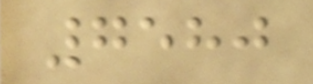7580
